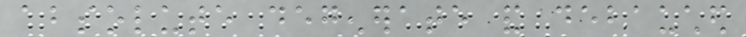absolute degenerate and debauched
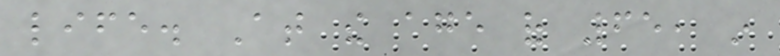life. At the age of 65, in
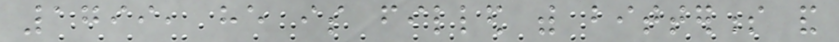1799, he is filled with bitterness and
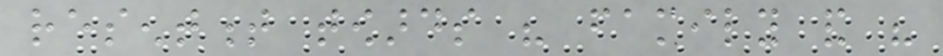resentment towards his family and his
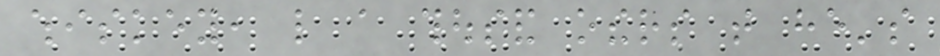whiskey, like a thousand others that he's
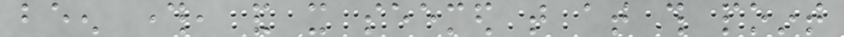been through, and it seemed that at this point
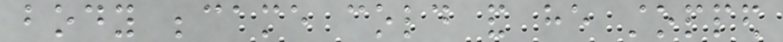body became cold and he stopped
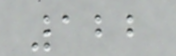122
